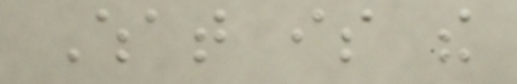What is the
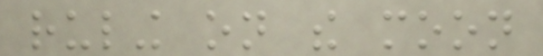ruling on the moon
